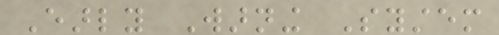Early Warning System
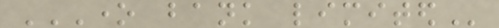ONE BANK LIMITED
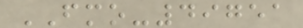FMO-49751
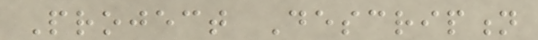Project Description
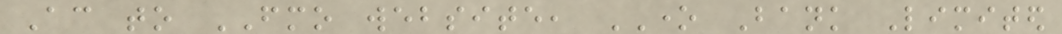According to FMO website, ONE Bank Limited
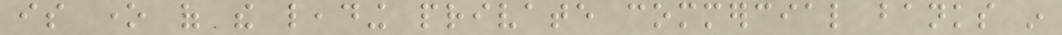is one of the leading private commercial banks in
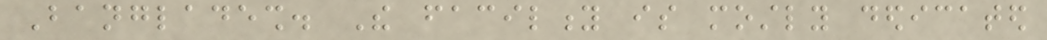Bangladesh. The facility is mostly dedicated
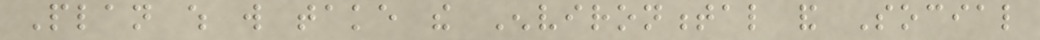Plan which will take the Environmental and Social
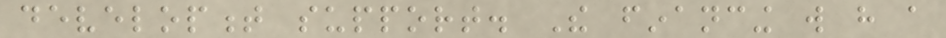development support. The financing will have a
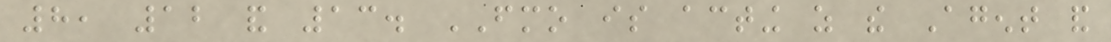8, 12 and 13. FMO is acting as the Agent and
